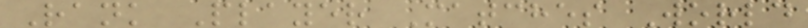Rank Player Matches World
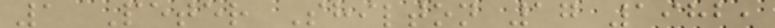1 Peter Shilton 17 1982,
